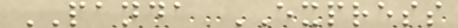PANDA EXPRESS
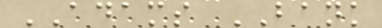ADAMS BANK
